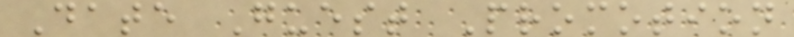Date Guest Promotion
